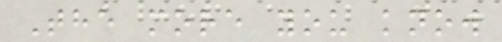The more you know
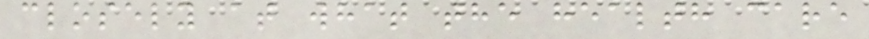closely at what the health care
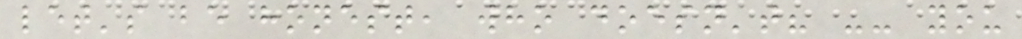let's be honest, who doesn't? -- you
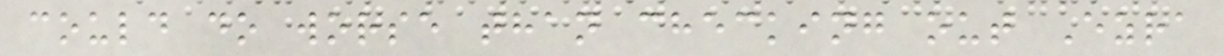could do worse than checking out Ezra
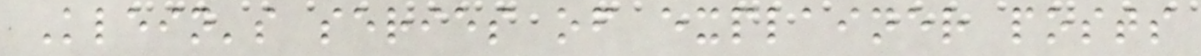Klein's series of explainer posts
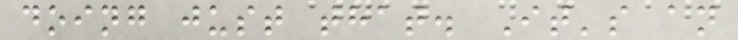doing just that. It's an
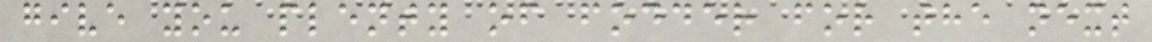give you plenty of fodder for the next
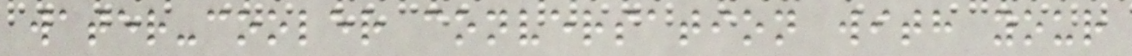water-cooler conversation with your
